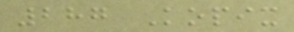287 Kopix
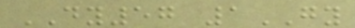DY57 1GY
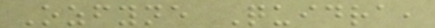Ozfyne Quidra,
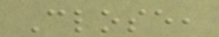Close,
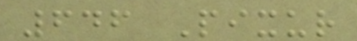646 Pixur
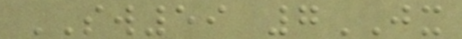SW59 7JX
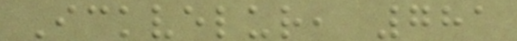Ickvelur, 781
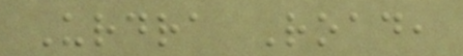Urdra Road,
